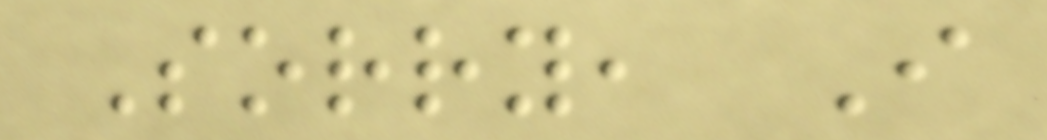Sorry, I
